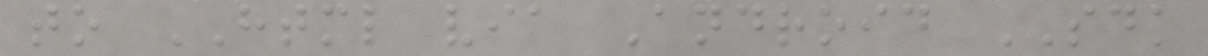to HTML via Android SDK
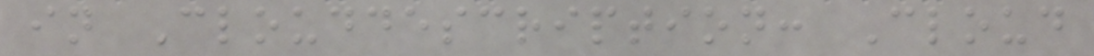in Clouddescription: Cloud
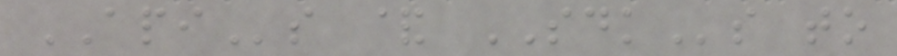APIs & SDKs to
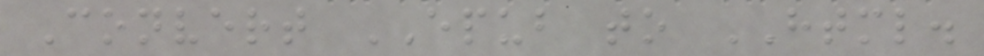Convert EPUB to HTML.
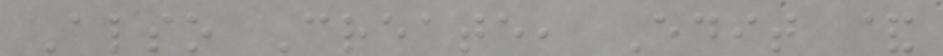Also Create, Edit &
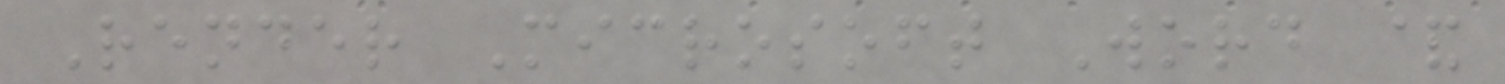Render Microsoft Word &
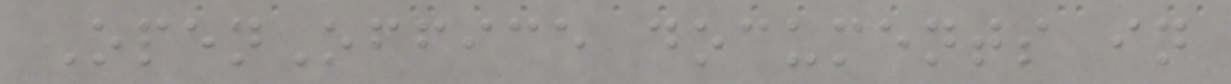OpenOffice documents in
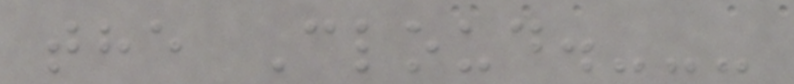the Cloud.---
